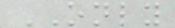ONLY
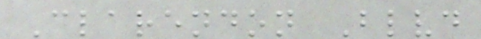Clarendon Blvd
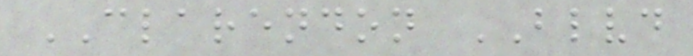CLARENDON BLVD
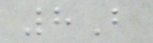8B
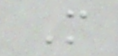M
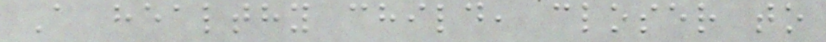A healthy child, closer to
